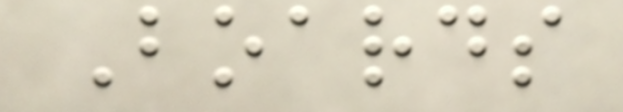Boards
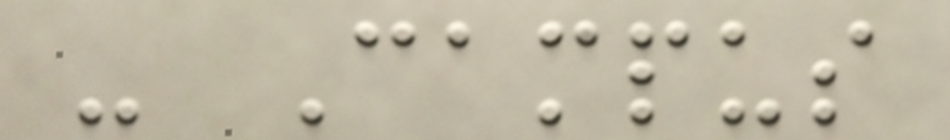- Campus
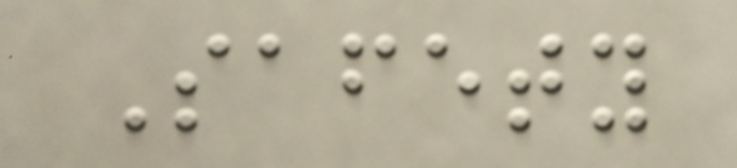Safety
